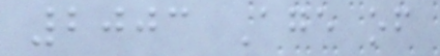2003 Age of
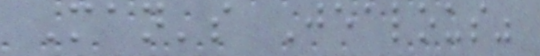Man's Jealous"
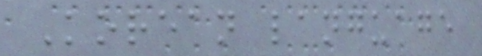Korean language
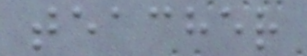teacher
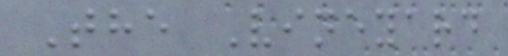The Vineyard
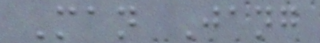Man Jang
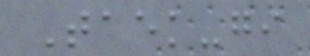Taek-gi
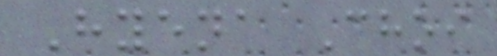Hyena Choi
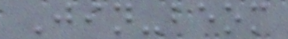Jin-beom
